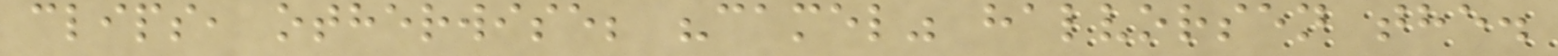clips, otherwise; "camel" halvorsen the.
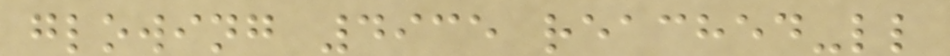glowing 4935 reached-ll
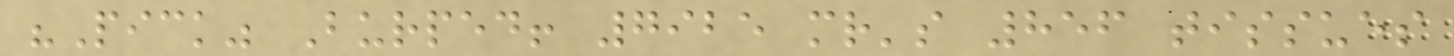"Pick" Burped! 7925 mr's 856 tissues
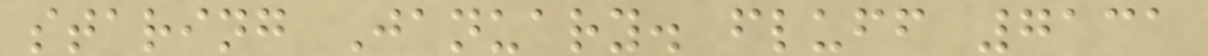staring January. fluff 7131
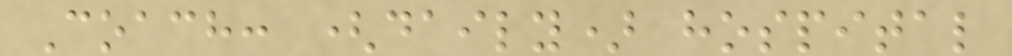Coach: (daily) hospital
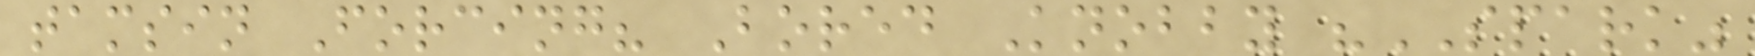tamsin Forcing? Bored Knobby "SPARK"
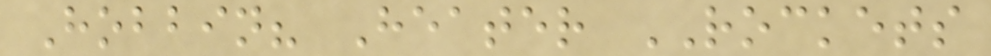Hobbin? Heater ROCKETS
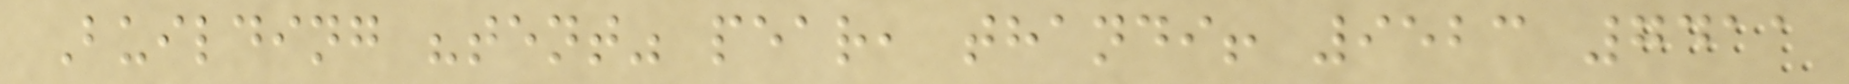Building "tent" pear, thandi! 9523 7411
